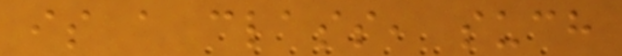is a class, such
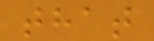that
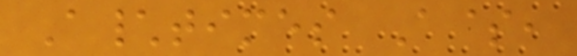A\times A$,
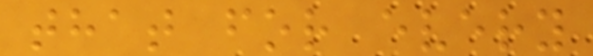that for every
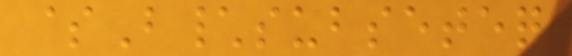$B\subseteq
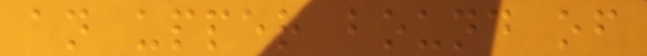an upper bound of
